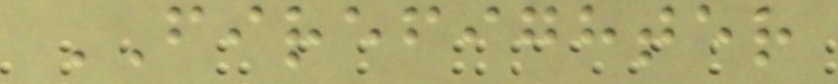FIREFIGHTER
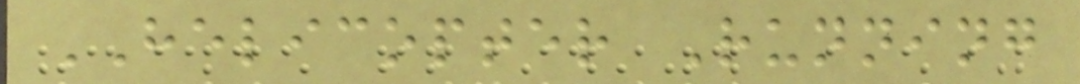HELICOPTER Running
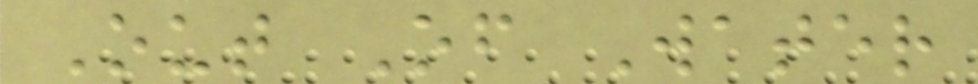Out Of Water
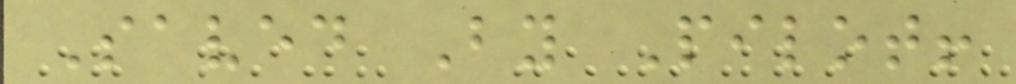Saved By Pilot!
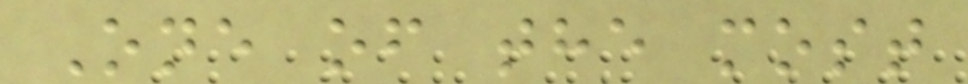One of the most
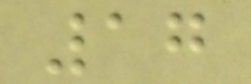17
